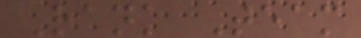Rank Team
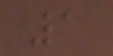1
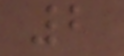2
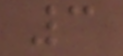3
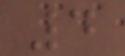4
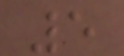5
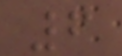6
